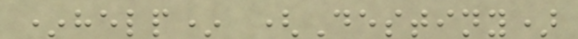*help* (Destiny)
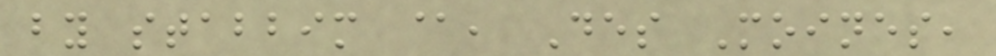by stabbim @, Des Moines,
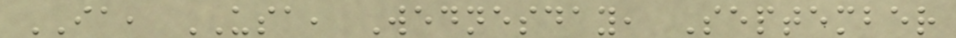IA, USA, Wednesday, September
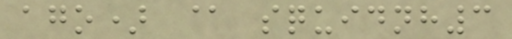ago) @ squidnh3
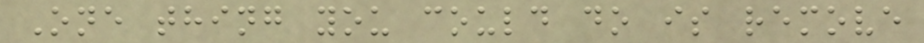One thing you could do is remove
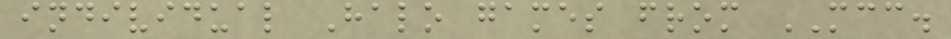individual Halo games from MCC.
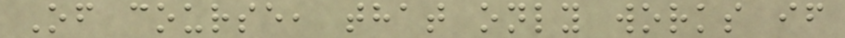Of course, that only works if
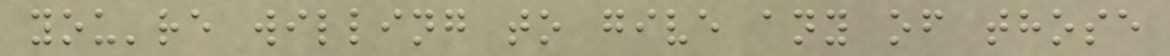you're willing to give any of those
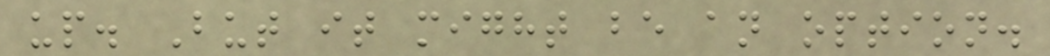up. But it might be an option.
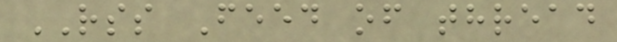RSS Feed of thread
